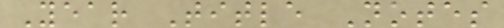Year Title Notes
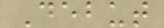Debut
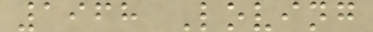1968 Loving
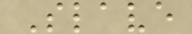Slave
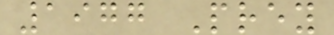1977 Prey
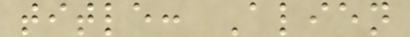title: Alien
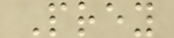Prey
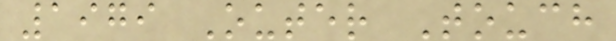1979 Outer Touch
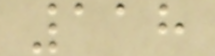118
